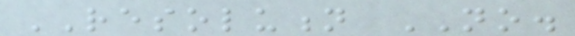RESOLUTION NO.
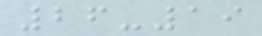26-19
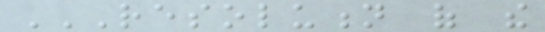RESOLUTION OF THE
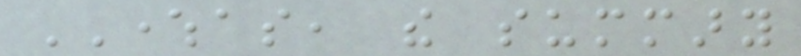WHEREAS, the summary
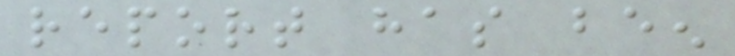report has been
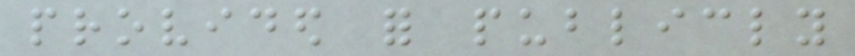provided for publicly
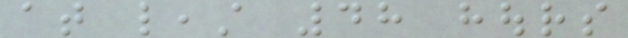at least 48 hours
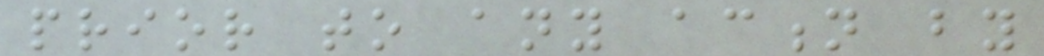prior to any action by
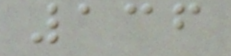136
